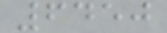6450
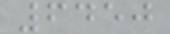6450
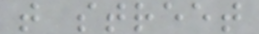t street
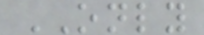ONLY
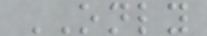ONLY
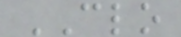CLO
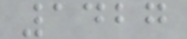1427
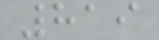819
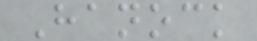Hanock
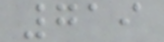719
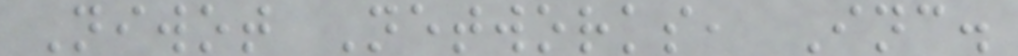Niwot Networks, Inc.
